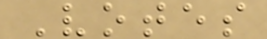Votes
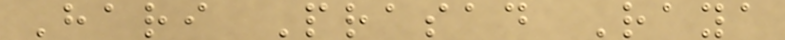Hari Prasad Raya
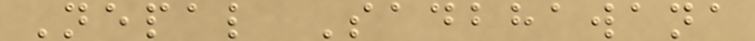Nepal Sadbhawana
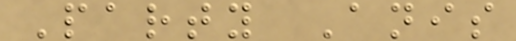Party Anis
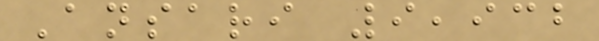Ansari 9,932
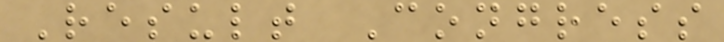Result Congress
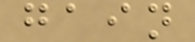gain
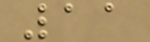11
